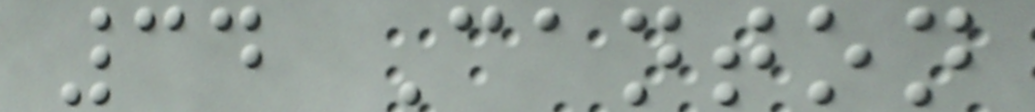34 Canton
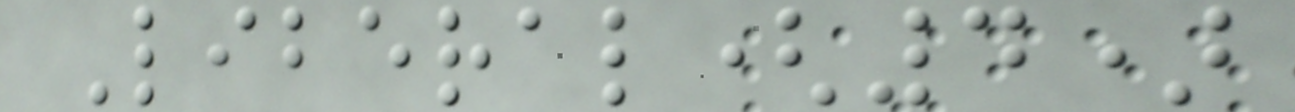Liberal(4)
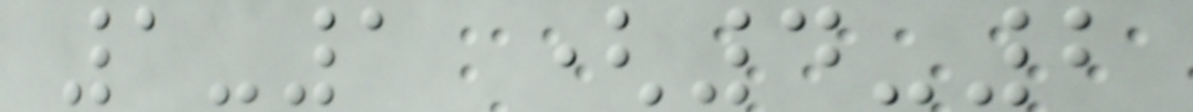1-1 (4-2
